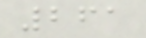261
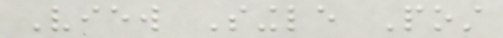View Single Post
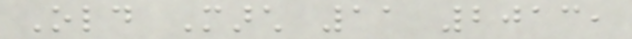Old March 11 2013,
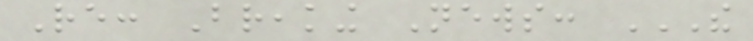Re: Breaking News: THE
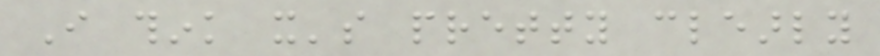I think it's pretty clearly
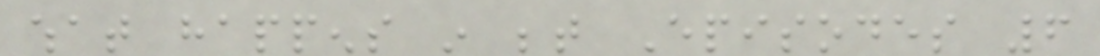what happens in between Episodes 6
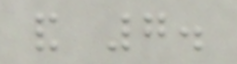and 7.
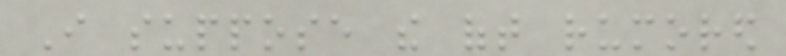I suppose the oft rumored
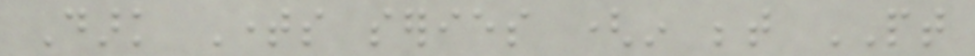Dark Times series (in between PT
